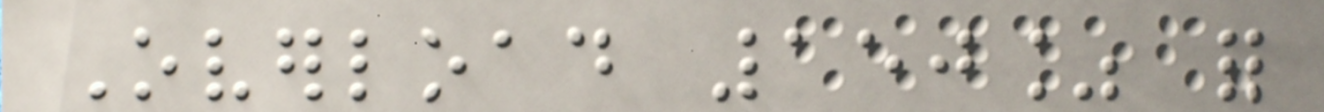Overload 150% for
